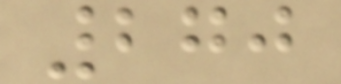270
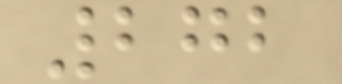272
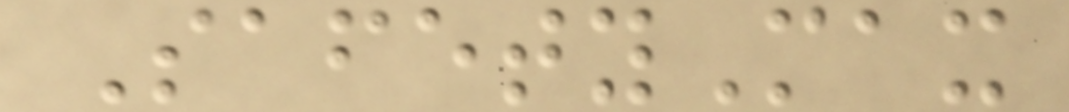SafetyMax
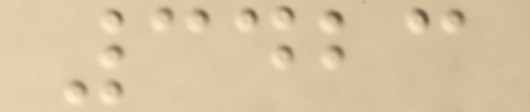3423
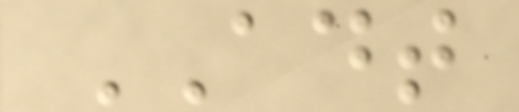ADT
